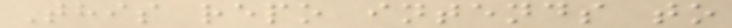This repo intends to
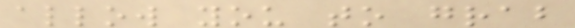allow you to grab
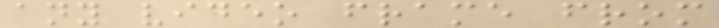any video frame from
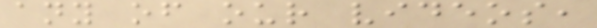any of our videos,
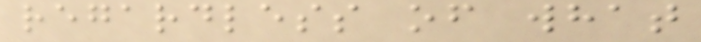regardless of what
